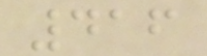416
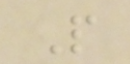P
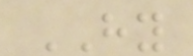HY
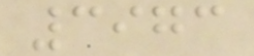3973
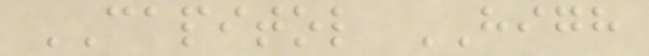CAPITOL HIGH
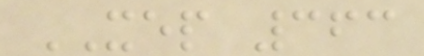XEP 363
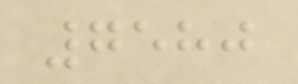7580
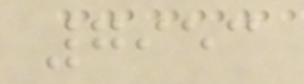7953
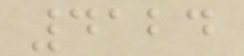4124
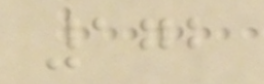172
